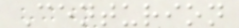Centurion
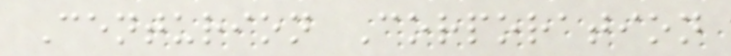Centurion Corporation
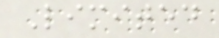Limited
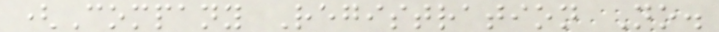(Company Registration No.
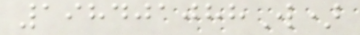198401088W)
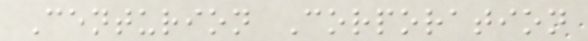Centurion Corporation
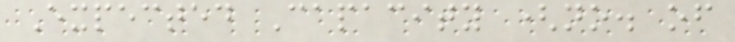Expected Capacity (no. of
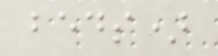beds)
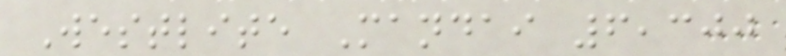Westlite Mandai 6,300
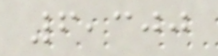6,300
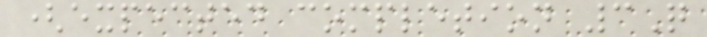(expected completion 3Q
